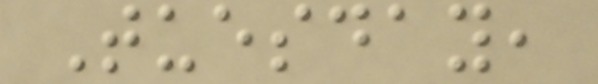Tuesday,
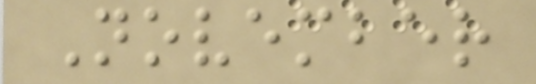November
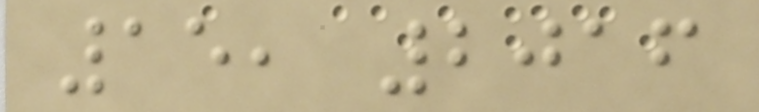15, 2016
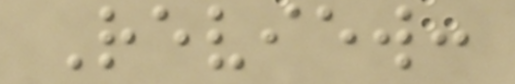Review:
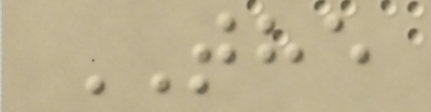THE
